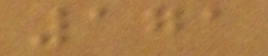171
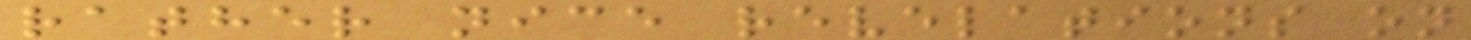rather nice revelations on
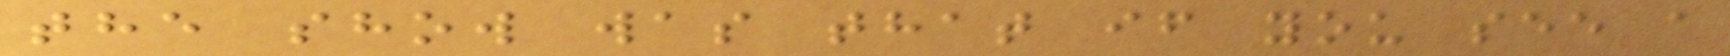the show was that if you see a
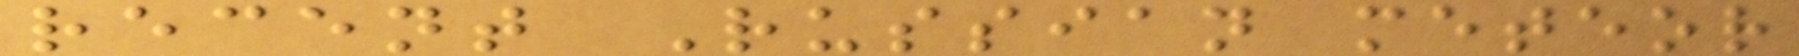recent Russian meteor
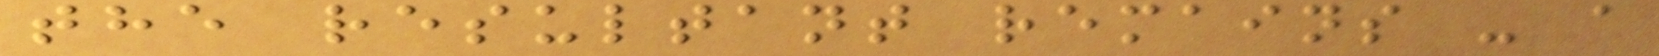the resultant remains - a
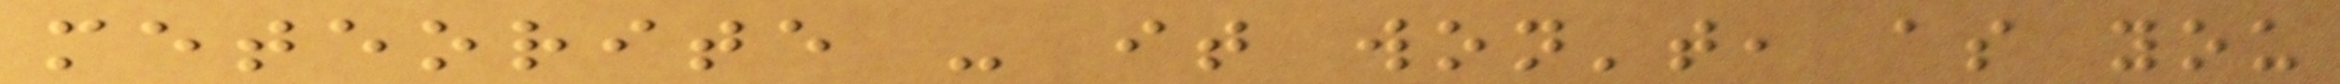meteorite - it won't, as you
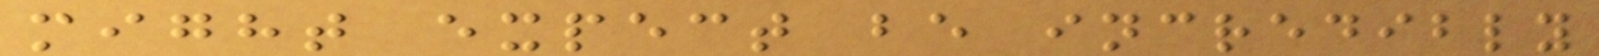might expect be incredibly
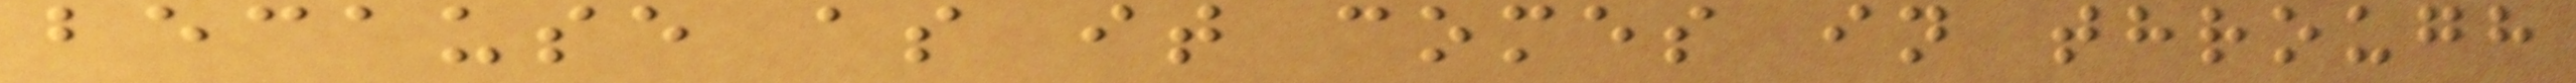because as it comes in through
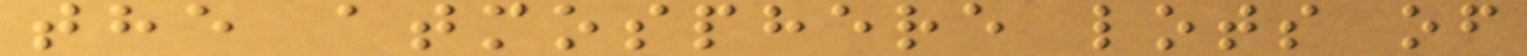the atmosphere lots of
